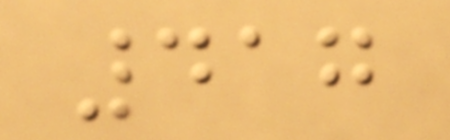417
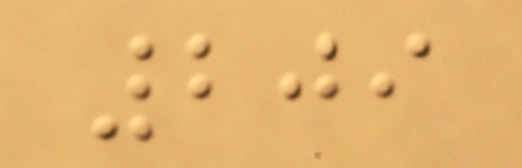209
